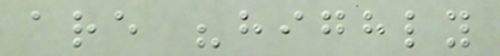are "highly
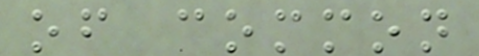of common
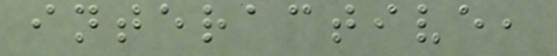interactive,
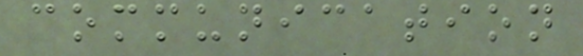communication
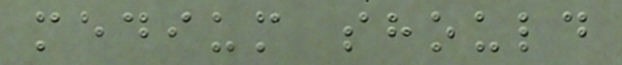medium should
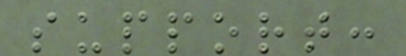support:
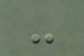-
